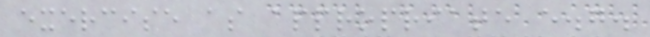exercise as appropriate e.g.
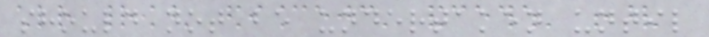should not be undertaken until
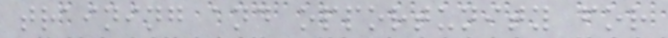training and opportunity for
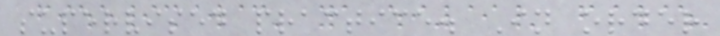supervised practice. In order
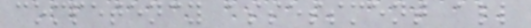competency assessment all
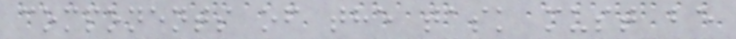components of the task must be
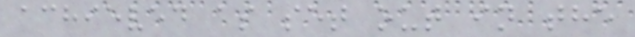achieved as set out in the
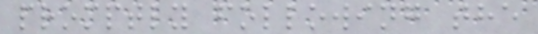promptly following the
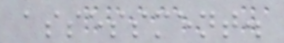assessment.
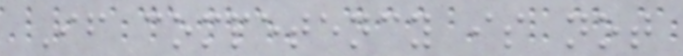If competency is not
